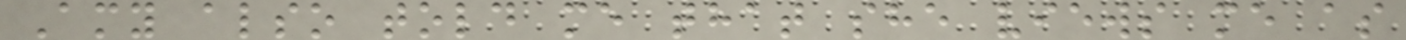Amy also told me that she views me as
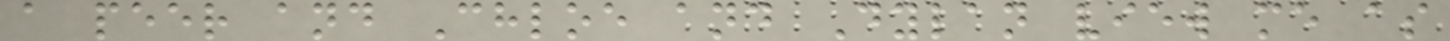a peer and Chloe and Dylan view me as
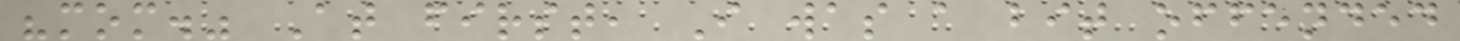"mom." At first, I was a bit offended
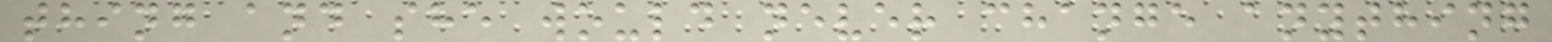thing and she would never change anything
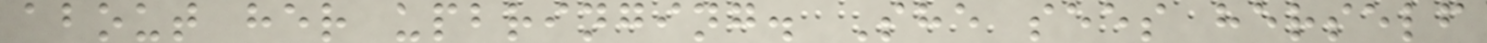about her upbringing. She sees herself
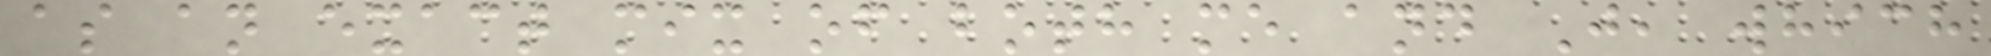as an exact mix of both me and J, which
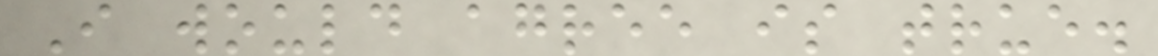I would agree is true.
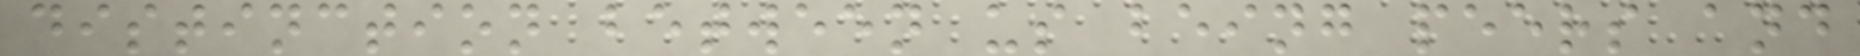distinction between us being peers and
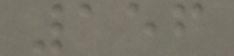156
